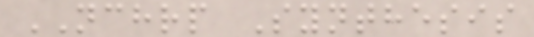NCHRP Synthesis
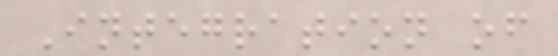Integration of
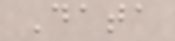Data
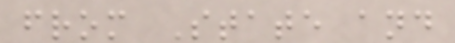from State and
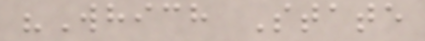"Which State
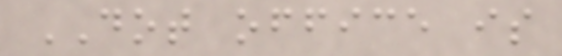DOT office is
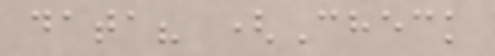data? (Check
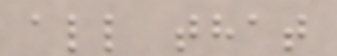all that
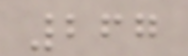267
